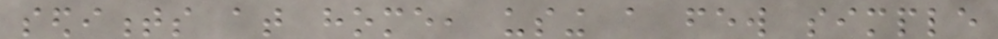sediments at home, using a few simple
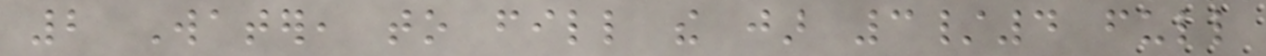2 Water, to fill the jar 3/4 full
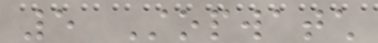5 Stopwatch
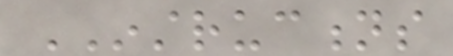INSTRUCTIONS
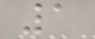1
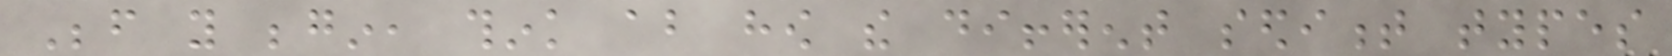Before you begin, think about how the different sediment types
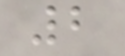2
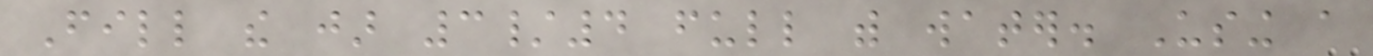Fill the jar 3/4 full with water. Using a
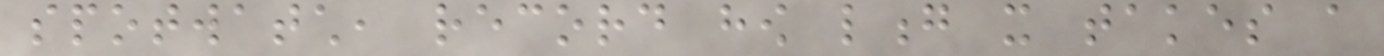spotwatch, record how long it takes a
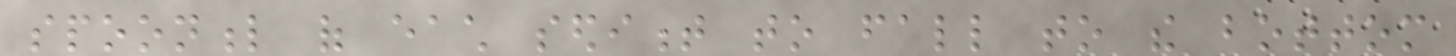spoonful of each sediment to fall to the bottom
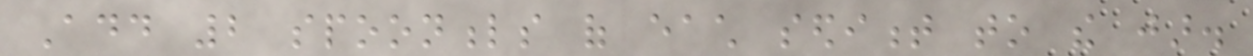Add 2 spoonfuls of each sediment to the jar.
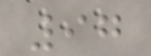97
